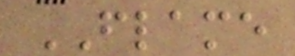FLAME
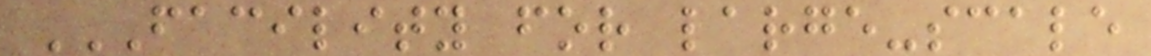FACILITY FOR LARGE-SCALE
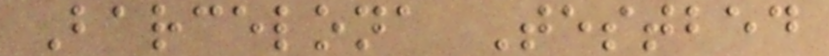Barcelona Testbed
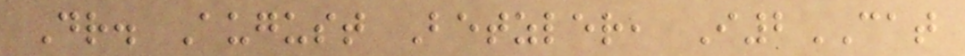Dr. August Betzler, I2CAT
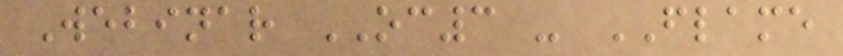Webinar OC3 - FLAME
